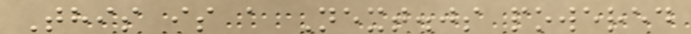This is a Next.js powered
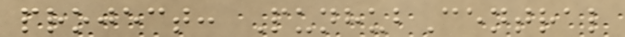project: PunhubCentral
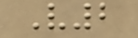V2
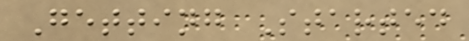Getting Started
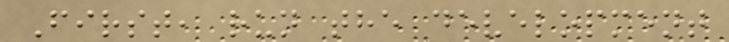First, run the development
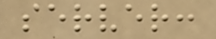server:
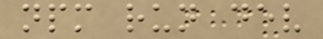npm run dev
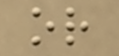or
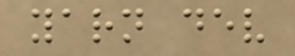yarn dev
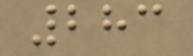283
